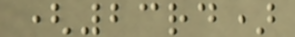(23rd)
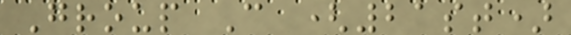Group C (21st)
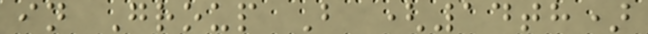in Group B (14th)
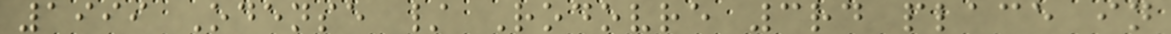1999 Odense / Rodovre 3rd place in
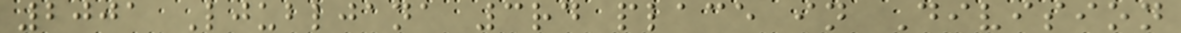2001 Ljubljana 3rd place in Division
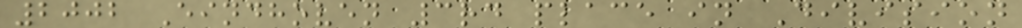2002 Eindhoven 3rd place in Division
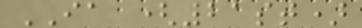IA (21st)
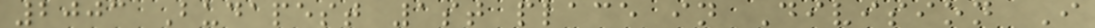2003 Budapest 1st place in Division I
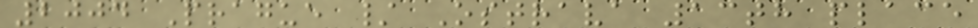2004 Prague / Ostrava 13th place
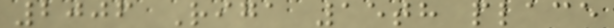2006 Riga 15th place
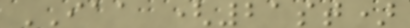IAA (21st)
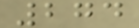274
